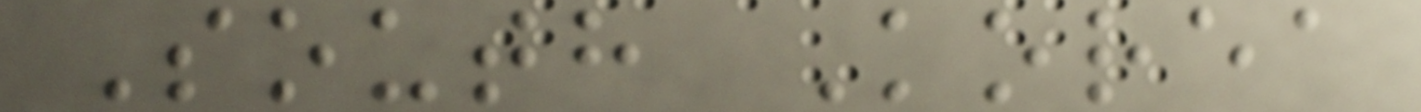South Korea
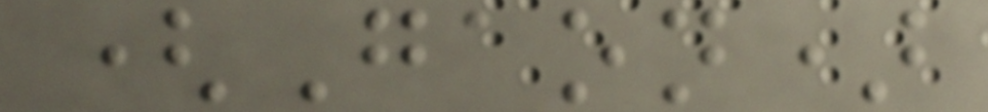(Gaon)
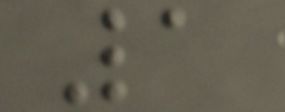1
